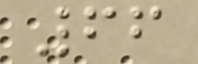66
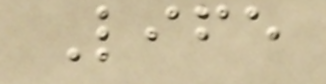Life
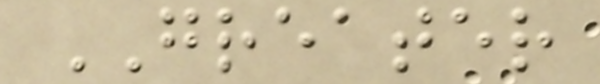GREATER
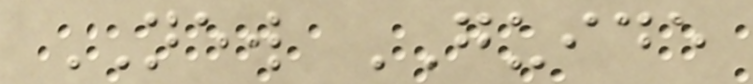NEW GUIDE
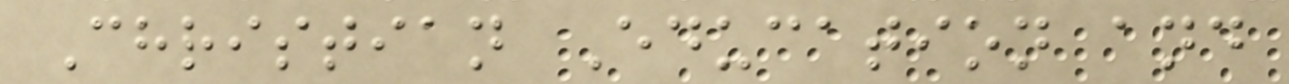Christian Education and
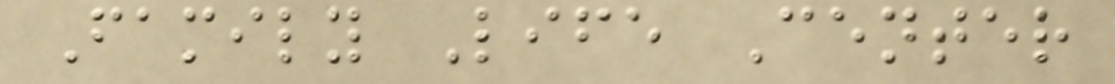Family Life Center
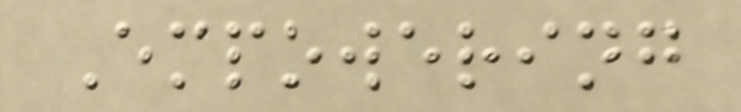Empowering
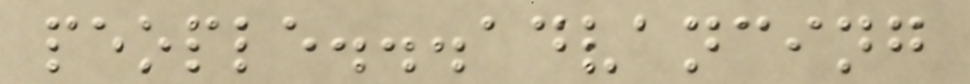people...advancing
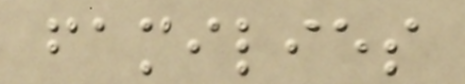families
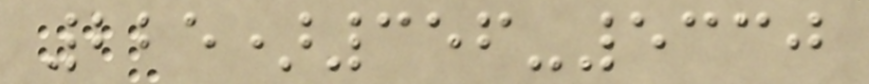225)356-5330
